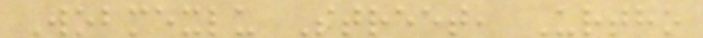Wobmexlu Street, Urtho
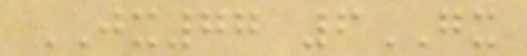JX77 6GX
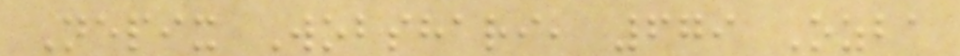Nepix Wobshari, 679 Ozba
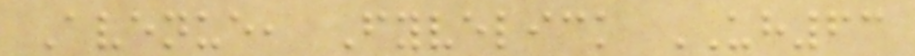Avenue, Fyvelick UH63
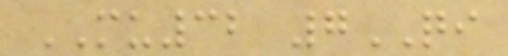MU32 7QI
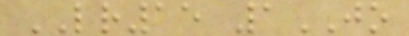LR15 1JO
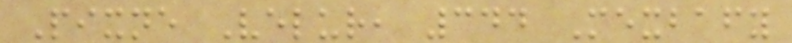Pixne Velur, 344 Mexbafy
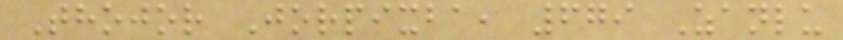Thojor Jorpixba, 679 Zanlu
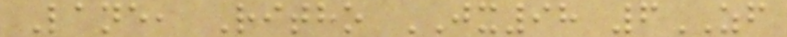Lane, Ritho JX98 6ZF
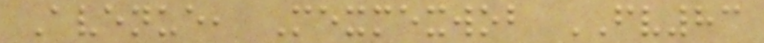Avenue, Mexmexwob FV83
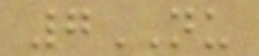7NU
